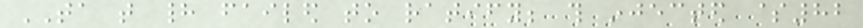TA that had failed to ratify; this injected $82
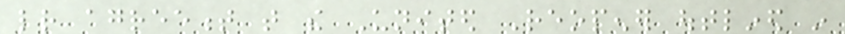letter agreement that the United Reopener outlined in
